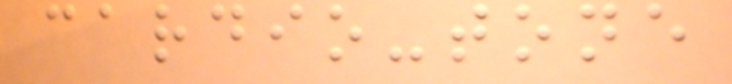cardio-tone
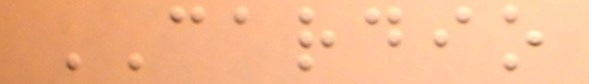CARDIO
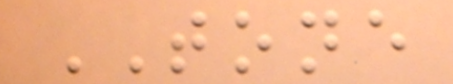TONE
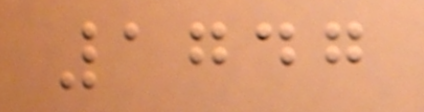1747
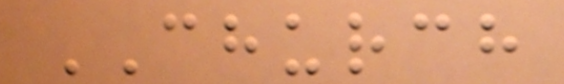CHURCH
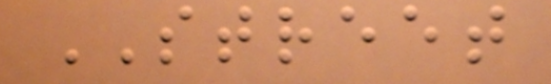STREET
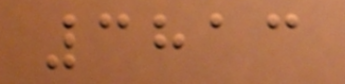3813
